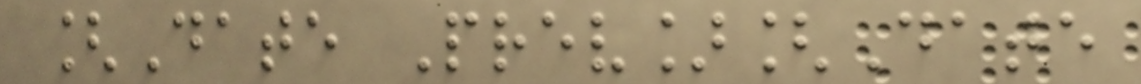[Date Prev][Date
